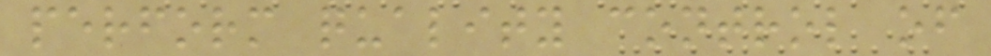perform quality control of
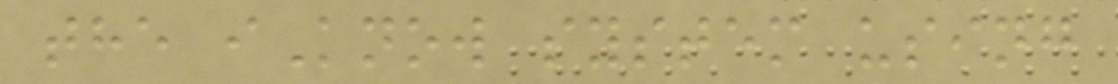the iKnow system using
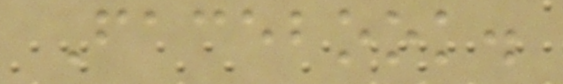Facebook.
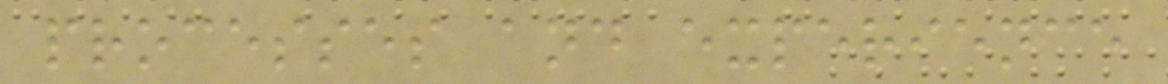processes and experience
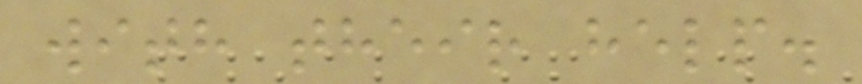with their help.
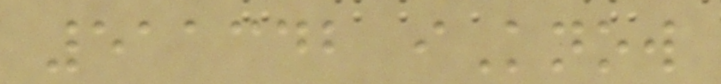511342 iKnow
